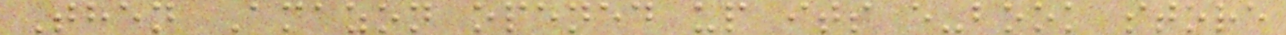Then Amazon opened up its e-book store
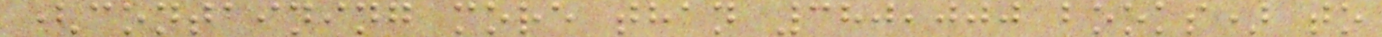(containing more than 380,000 books) to
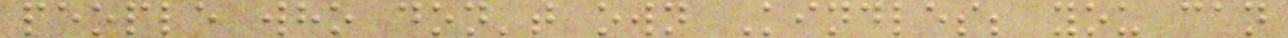people who don't own Kindles; you can
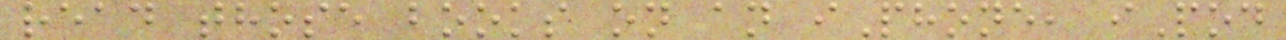read those books on an iPhone, iPod
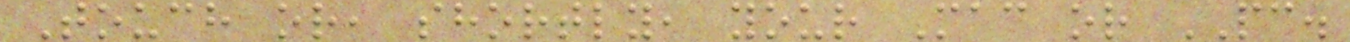Touch or, shortly, your Mac or PC.
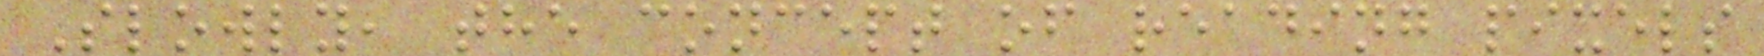Slowly, the concept of reading pixels
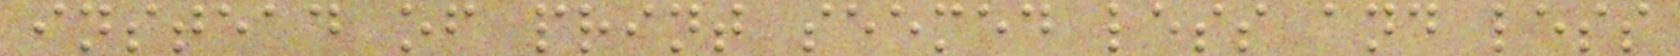instead of print seemed less and less
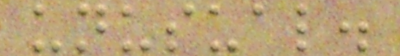unusual.
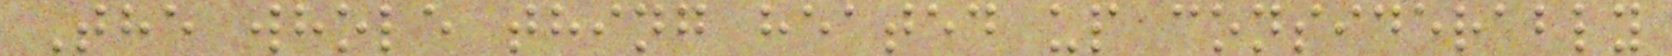The whole thing heated up considerably
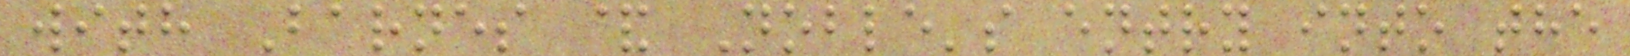with Barnes & Noble's entry into the
